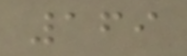169
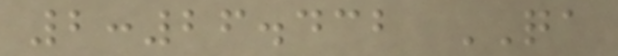2:26.432 QA
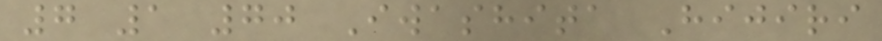7 1 70 Iwashita Hijiri
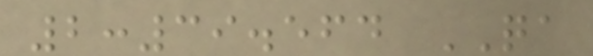2:39.564 QA
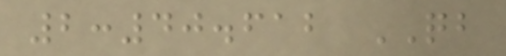2:40.612 QB
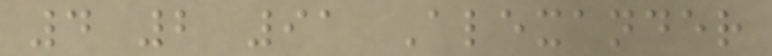4 2 91 Alexander
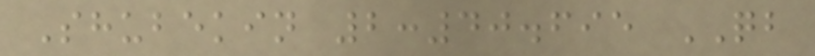Shubekin 2:40.695 QB
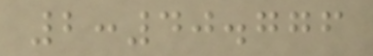2:40.776
